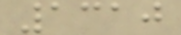1310
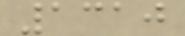1310
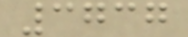3737
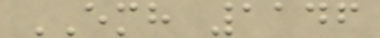EMH 1146
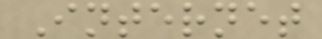Internet
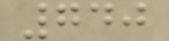740
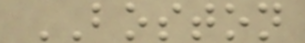BOSTON
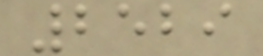2529
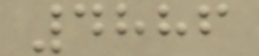4886
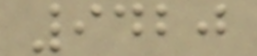9420
